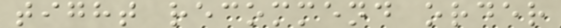tight recommend order
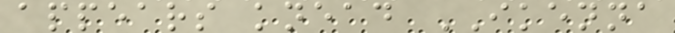appears knead IKENNA
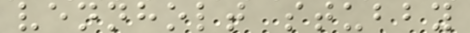vennholt stubby
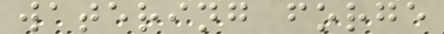watering forge
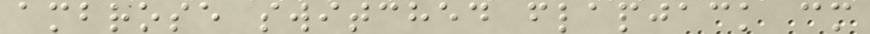ambrose switched flapjack cm
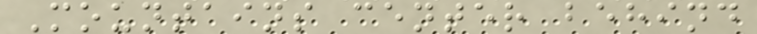Mountains center behind
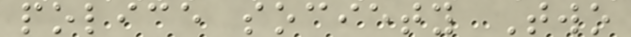police society Two
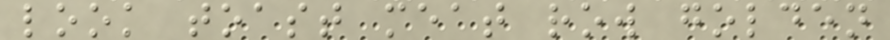look toast meat row golden
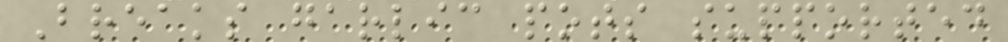Breaks garlic pots supported
